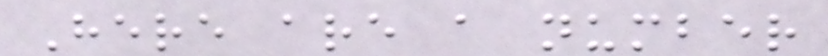Here are a number
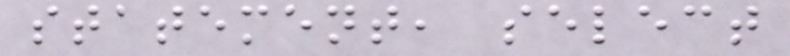statement, select
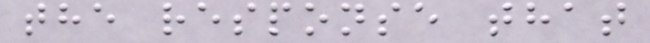the response that
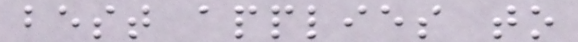best applies to
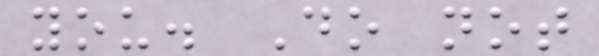you. Do not
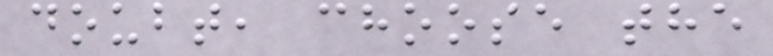doubt, choose the
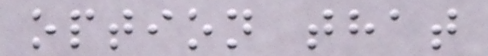option that
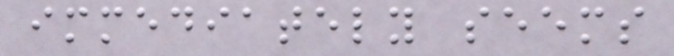immediately seems
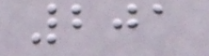201
